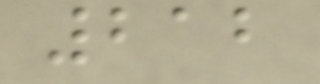212
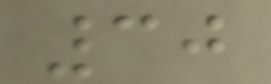30
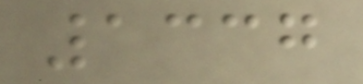1337
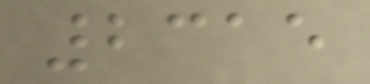2315
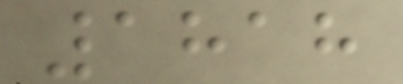1818
